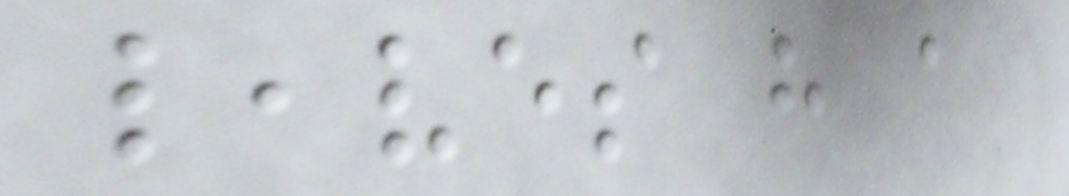leaves have a
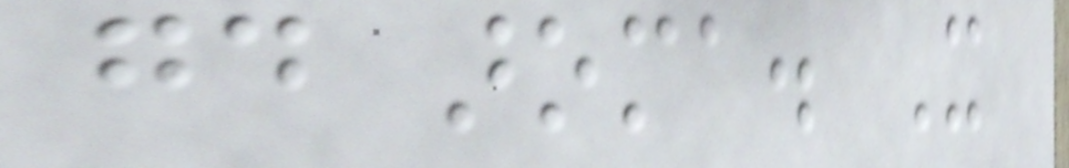good aroma. It
